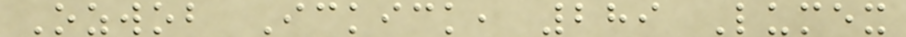Ozwob Ickick, 289 Lumex
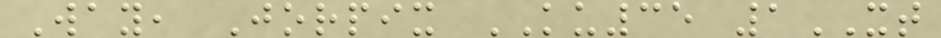Way, Jorpix KU35 1XT
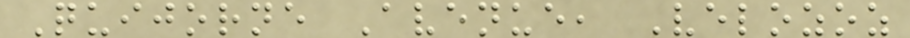Quijorne Avenue, Velozoz
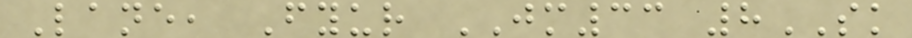Lane, Fyur JM33 8SK
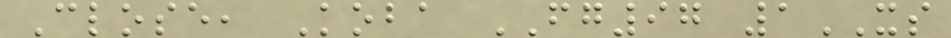Close, Koba FG97 1XS
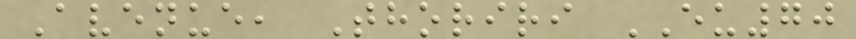Avenue, Thoriri EU70
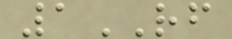1RF
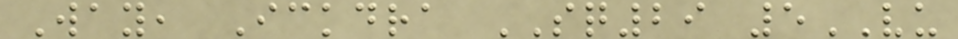Way, Ickdra SQ29 5VU
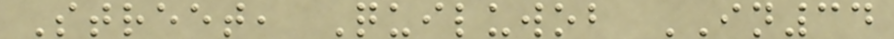Street, Quiluwob IN34
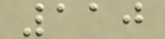110
